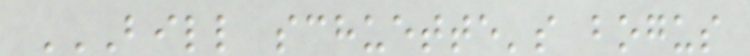BILL SCHUETTE'S BOGUS
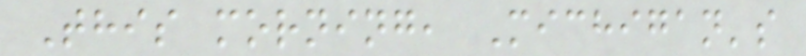This morning, Michigan's
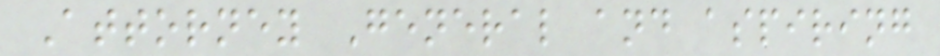Attorney General and aspiring
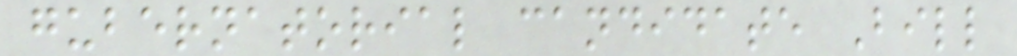gubernatorial candidate Bill
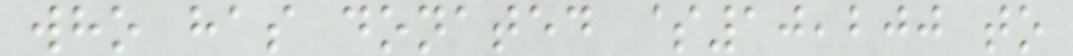who has donated $10,200 to
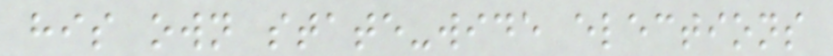his own state-wide elections
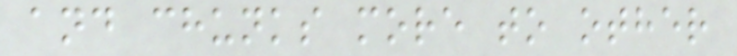and chunks more to other
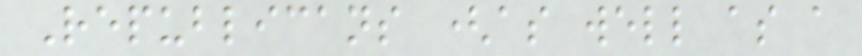Republicans (as well as a
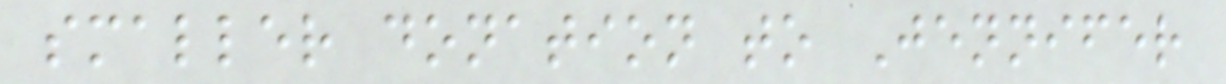smaller donation to Jennifer
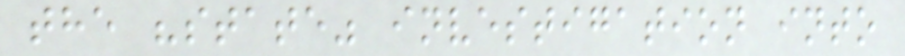the "state" investigation into
